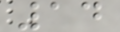14
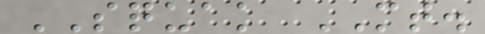SQUAK MT.
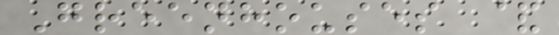Greenhouses &
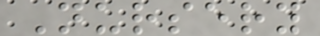Nursery
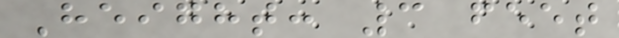Height: 3 feet
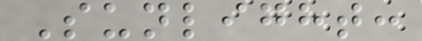Sunlight:
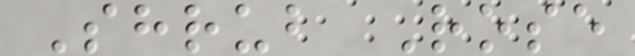Shrub Rose
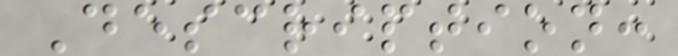Description:
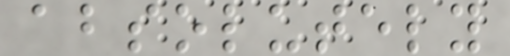absolutely
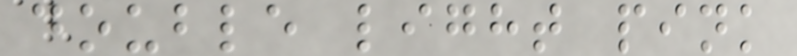double light pink
